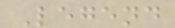Legend
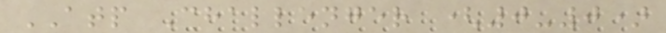ATP Challenger (0-0)
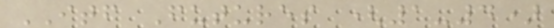ITF Futures (1-4)
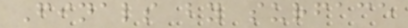Finals by surface
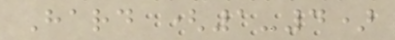Hard (1-4)
